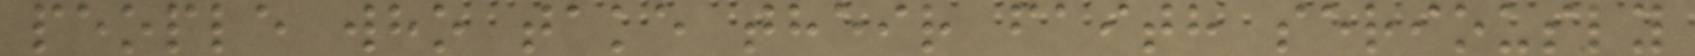people who take their faith seriously
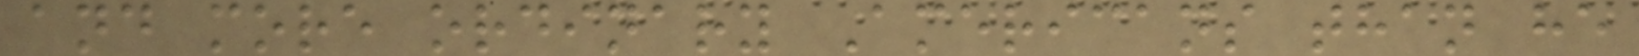and more ordinary Americans than he
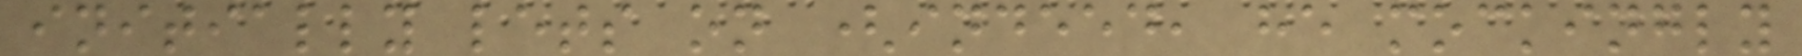initially lets on (indeed, he mockingly
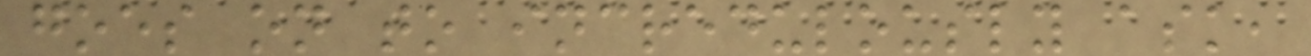goes on to incredulously ask,
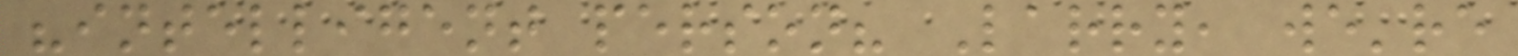"intelligent person? Larry, we're
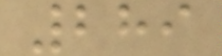289
